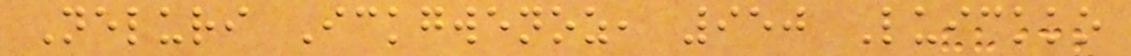Neluri Ickgwenoz, 950 Luickko
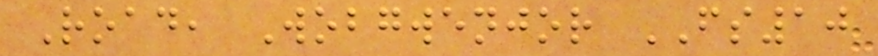Road, Wobgwenjor FS10
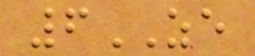6ZE
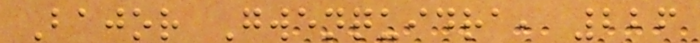Bajor Gwenquidra, 226
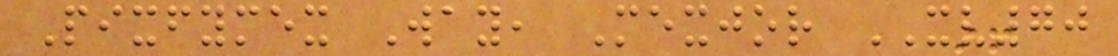Pixfymex Way, Mexjor XV70
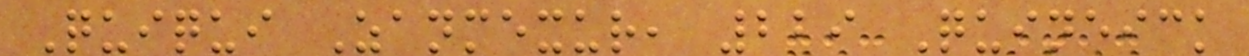Quiqui Zanmexur, 229 Quineick
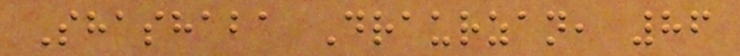Shashaba Draurzan, 86
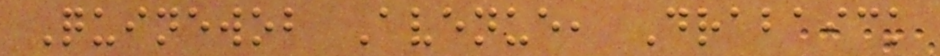Quinewob Avenue, Drabaick
